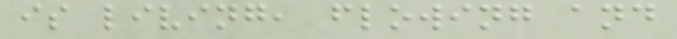is living, flowing and
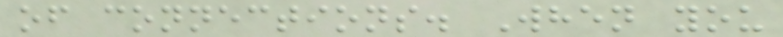of connections. When you
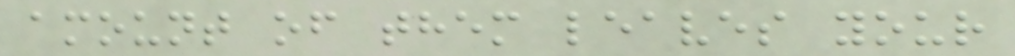amount of them leaves your
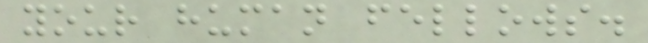your human fellows.
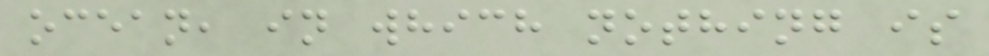ocean, in which nothing is
